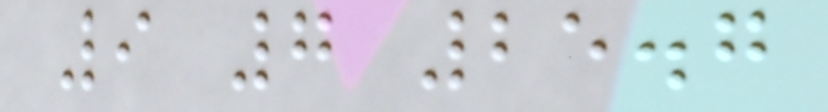9 7 25.7
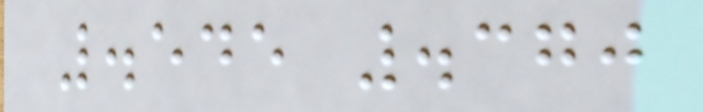.545 .370
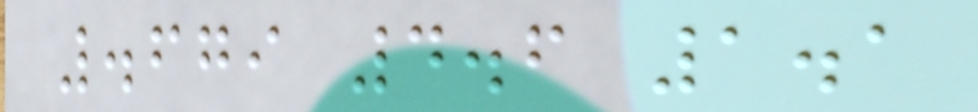.679 4.6 1.1
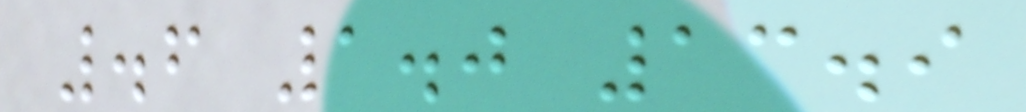.6 1.0 13.9
